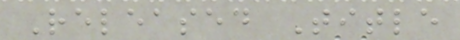Released Title
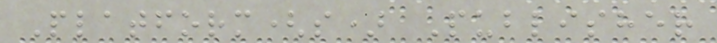Platform(s) Publisher
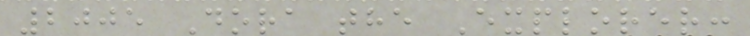2005 Dora the Explorer:
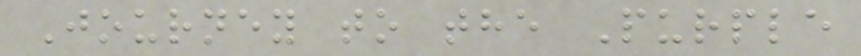Journey to the Purple
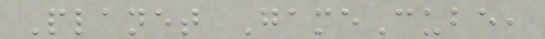Planet GameCube,
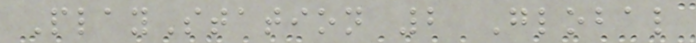PlayStation 2 Global
